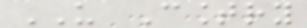US Country
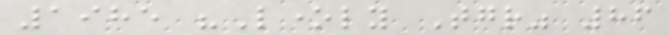1985 "Lonely Together" 86
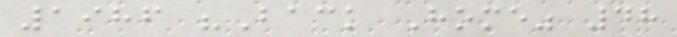1986 "Back Home" 48
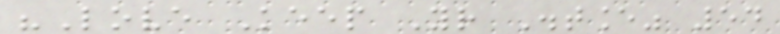"Love Keep Your Distance" 54
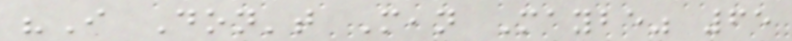"I Don't Mean Maybe" 65
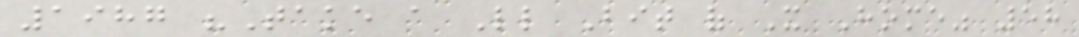1987 "Take a Little Bit of It Home" 58
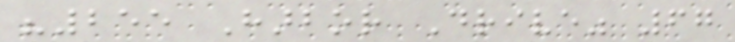"255 Harbor Drive" 67
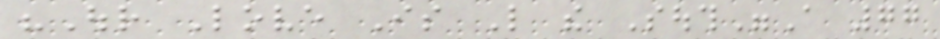"Our Love Is Like the South"A 77
